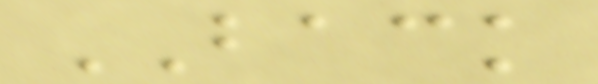BACK
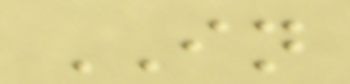IN
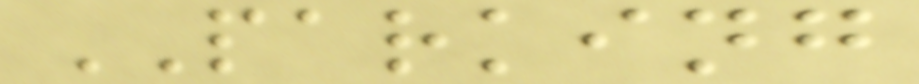PARKING
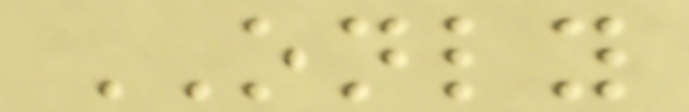ONLY
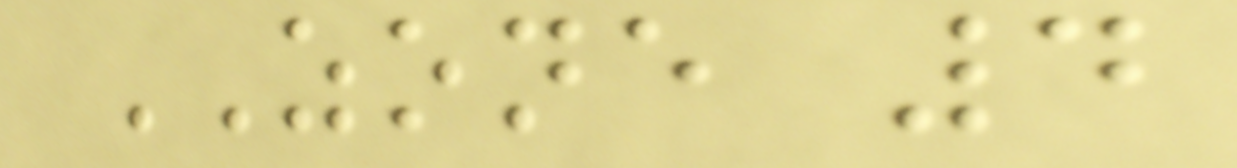ZONE 4
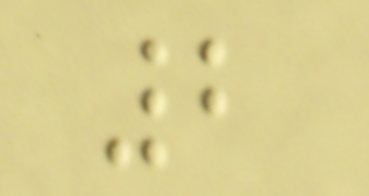2
